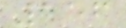156
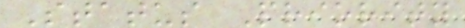Status Priority
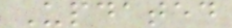Updated
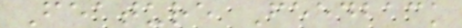Feature Feedback
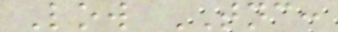Low TNC:
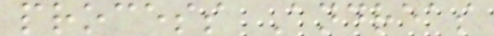process Andreas
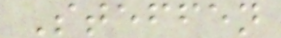Steffen
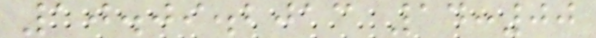10.09.2013 14:00
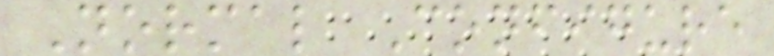Normal Configure
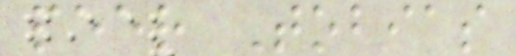peer Tobias
